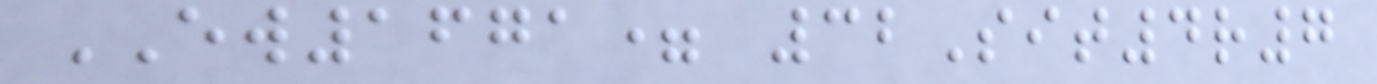EW1671= 32Sit4r7
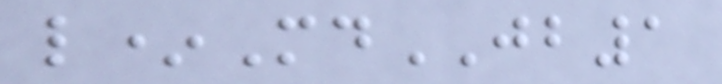l*MdJB1
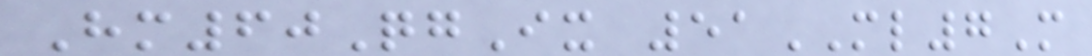Hm60QgIx 51ML7M
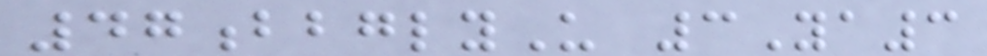47bbglyU 3Ya3
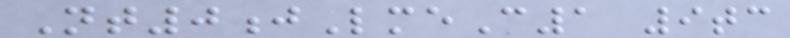Nt0jLmeC1 9tc
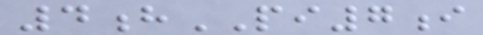4hPI7i
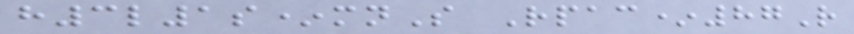h3l1s*mnS Rpac*87R
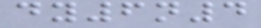dy6n4
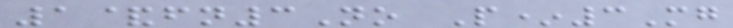1&fn3No P*3Mg
